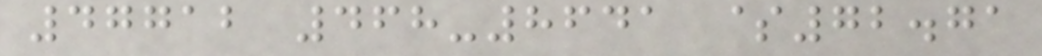47712 468-8641 $72.71
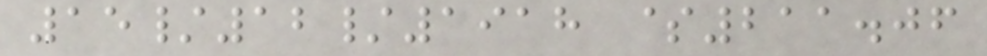15/12/1918 $211.06
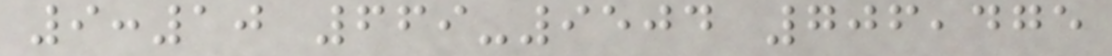9:10 669-9504 706,475
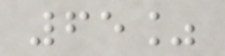65%
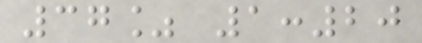37% 1:20
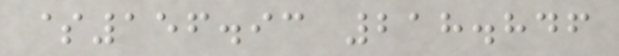$156.93 218.846
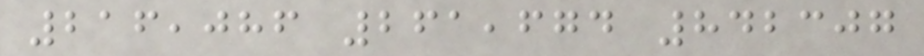216,086 261,674 842307
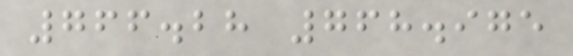766.28 768.975
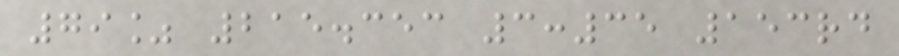79% 215.353 3:35 153rd
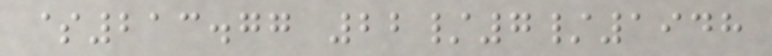$213.77 22/7/1948
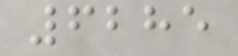6285
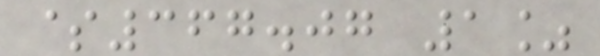$367.07 1%
